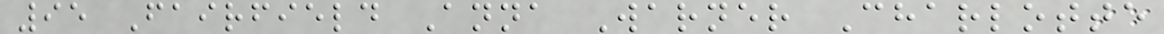95 Fairfield Anna Warner Charlotte
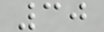30
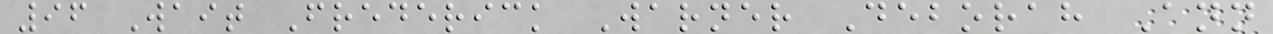96 Wait Frederick Warner Deborah Ann
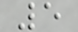5
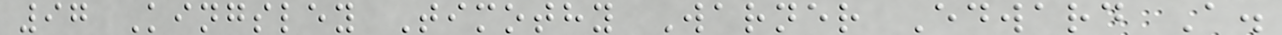97 Kingsley Timothy Warner Edward A.
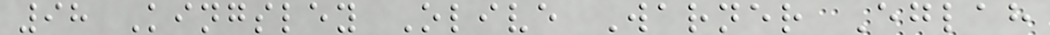98 Kingsley Olive Warner Eglah
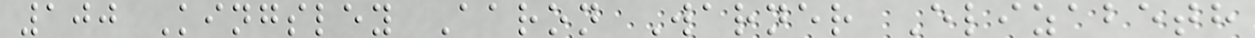100 Kingsley Aaron Warner Elizabeth
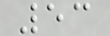53
